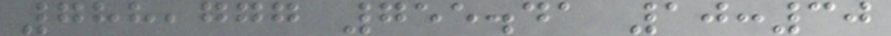788,777 755.41 10:30
